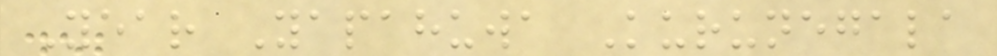Year Yapahuwa Kurunegala
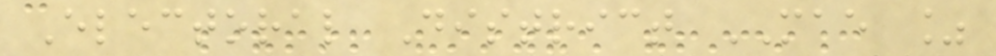Electoral District MAE %
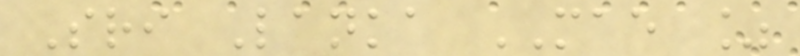Sri Lanka MAE %
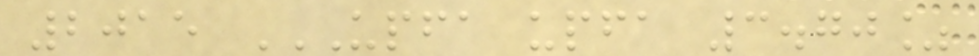2015 UPFA UPFA 3.70%
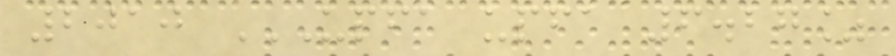2010 UPFA UPFA 6.27%
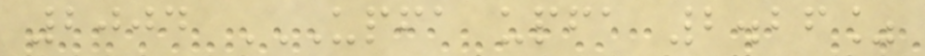2004 UPFA UPFA 2.26%
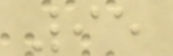95
